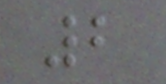2
